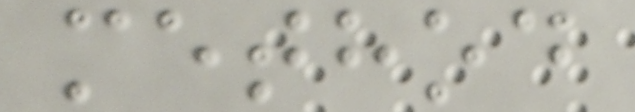method
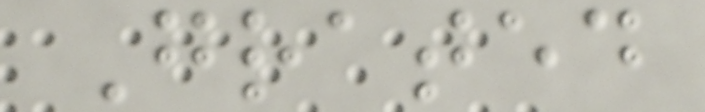Grated
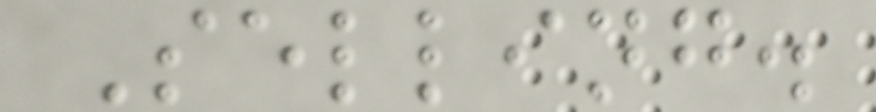Selling.
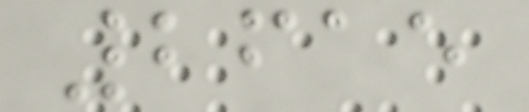2615
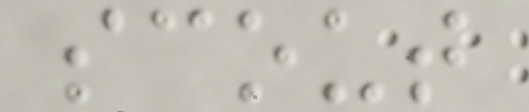scout
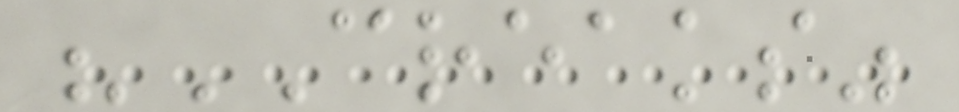"CREAKS"
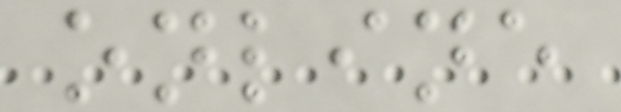online
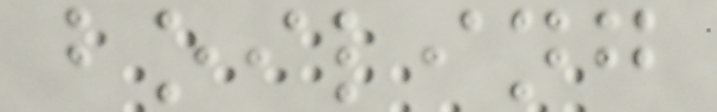boiling
